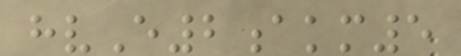hvE2akm5
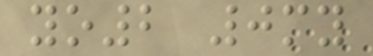yo2 0my
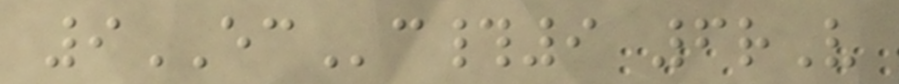9ECc#9 6rV
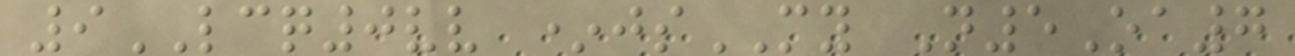9LCQ0vv *jsMY N5Oa7
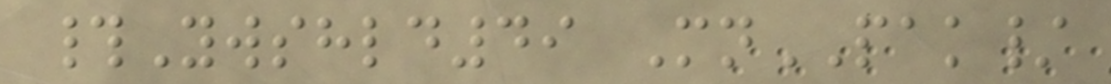#Ywshld49 MnPAK/
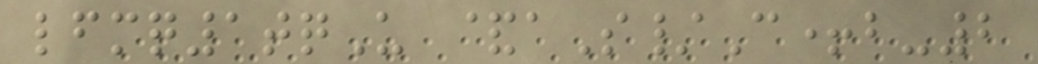lfmq1tqU &aS/C+b-2
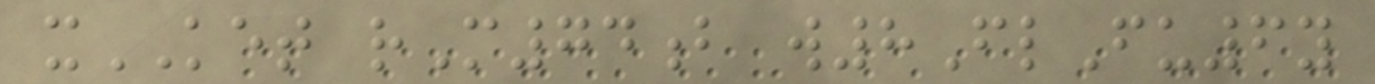xKET rM74b w8FlFu6y
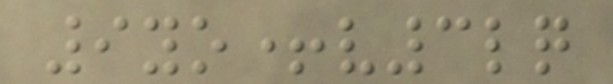9yo+v3lq
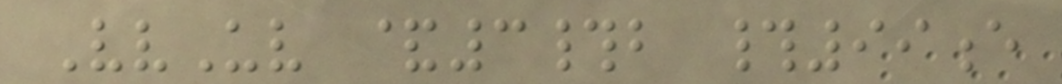VvUv &3#b #99e
